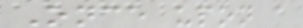Once upon a
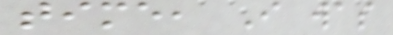time, I was
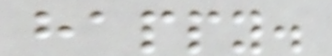happy.
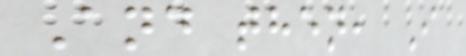And then, I
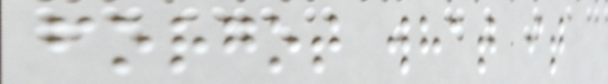forgot what it
